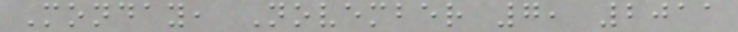Monday, November 7, 2011
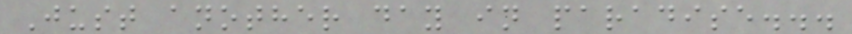Just another day in paradise...
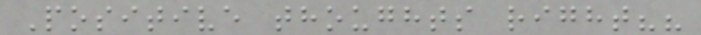Positive thoughts right??
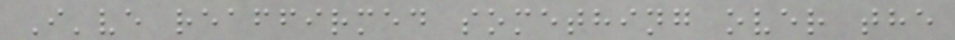I've reaffirmed something over the
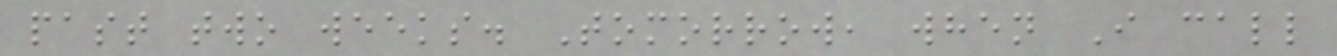past two weeks. Tomorrow, when I call
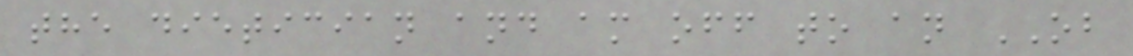the dietician and am off to an OB
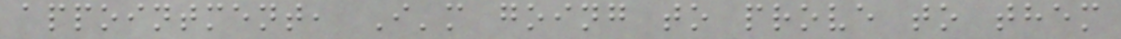appointment, I'm going to prove to them
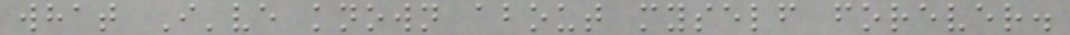what I've known about myself forever.
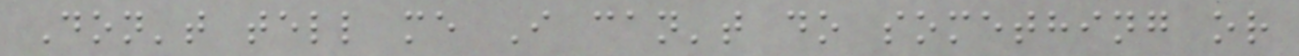Don't tell me I can't do something or
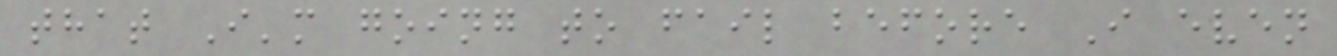that I'm going to fail before I even
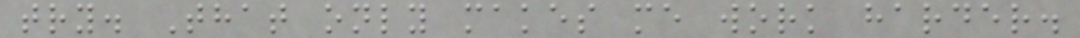try. That only makes me work harder.
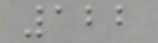122
